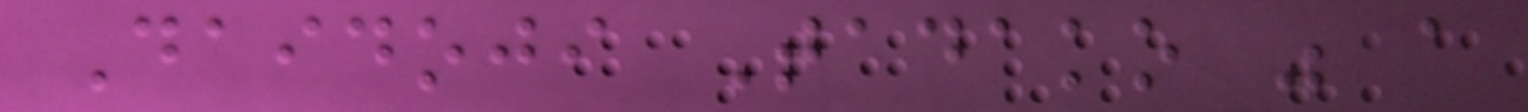Daidoji Tadako was a
